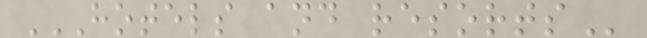HOTELS AND RESORTS
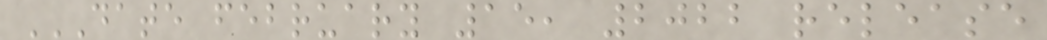DATE FEBRUARY 15, 2022 RELEASE
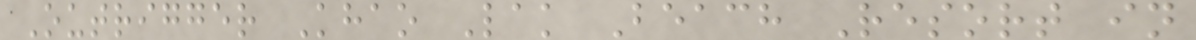Outrigger Khao Lak Beach Resort in
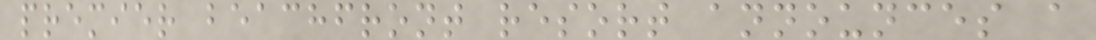premier beachfront resort announces a
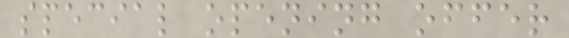special opening offer
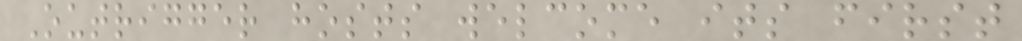Outrigger hosts welcome its first
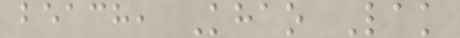beach, Khao Lak
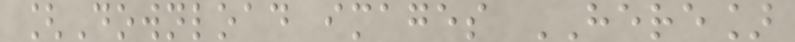[Download images HERE]
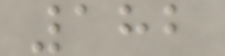182
